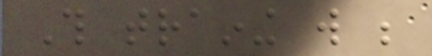This training will be
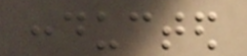conducted
